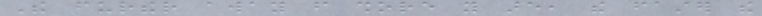The further away from shore you are, the faster the
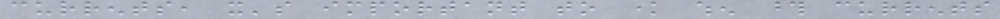currents, it's important to know when those currents
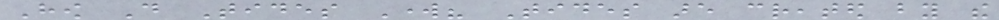How Do Tides Work? Tides are created by the
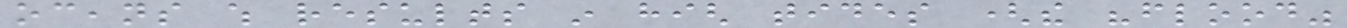oceans which results in high tides (the "flood"
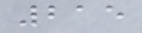215
